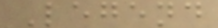Legend
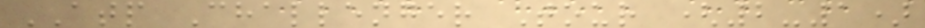ATP Challenger Tour (2-1)
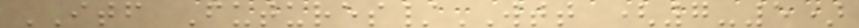ITF Futures/WTT (7-5)
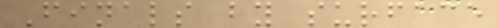Finals by surface
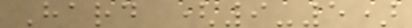Hard (9-5)
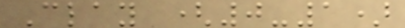Clay (0-1)
